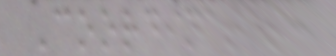Coordinates:
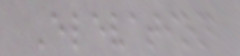Elevation
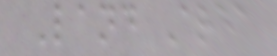Land Area
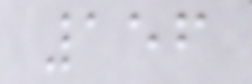156
